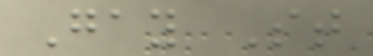Gay St
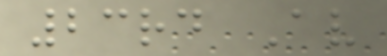23rd Av
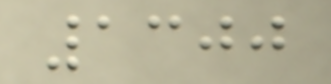1300
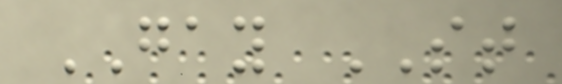GAY ST
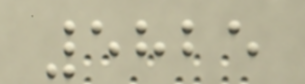5825
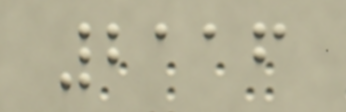2116
